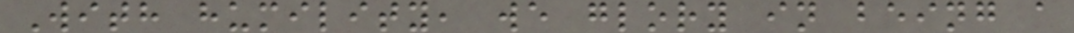With humility, we glory in being a
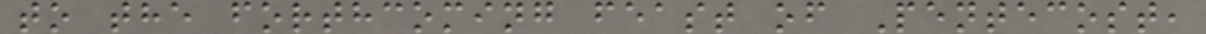to the forthcoming feast of Pentecost,
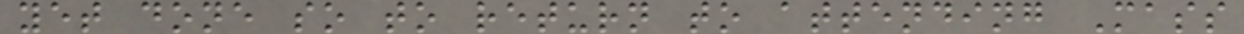yet done so to return to attending Mass
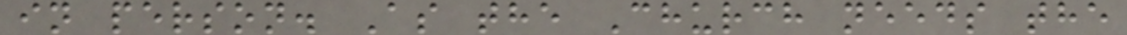in person. As the Church needs the
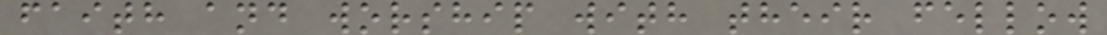faith and worship with their fellow
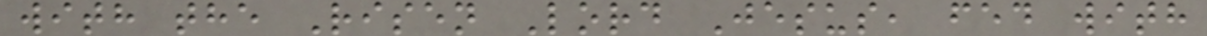with the Risen Lord Jesus, fed with
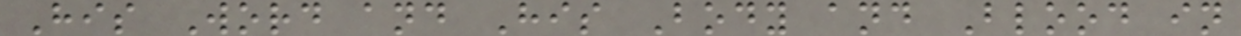His Word and His Body and Blood in
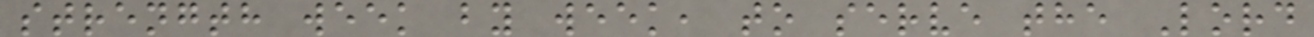strength week by week, to serve the Lord
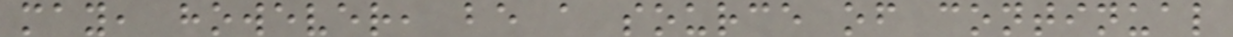may, however, be a source of continual
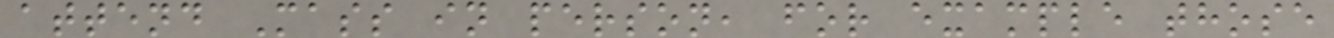attend Mass in person, for example those
